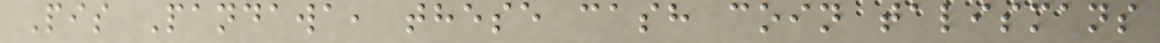Pis Pandawa, these cash coin talismans
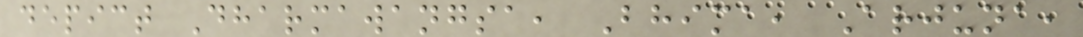depict Dharmawangsa, Bhima, Arjuna,
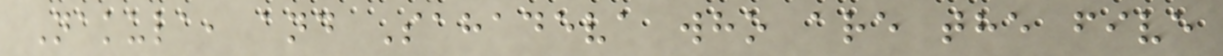Nakula, and Sahadeva who are the five
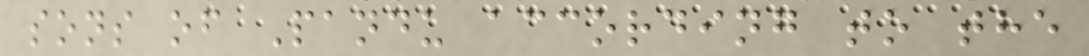sons of Pandu according to the
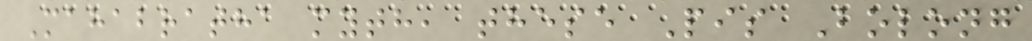Mahabratha myth, these Pis Bolong
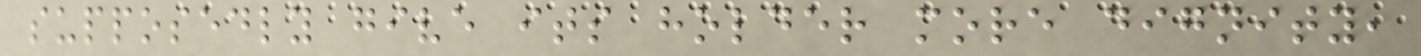supposedly give its holder more dignity,
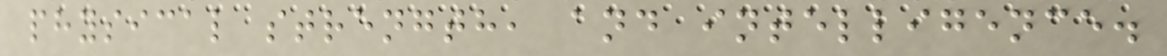physical strength, and intelligence.
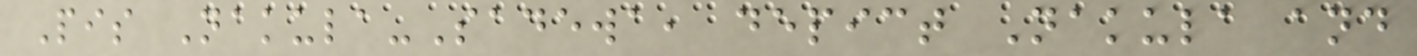Pis Nakula-Sadewa, depict Nakula and
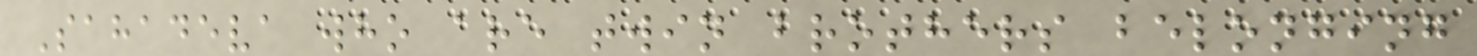Sahadeva who are twin brothers belonging
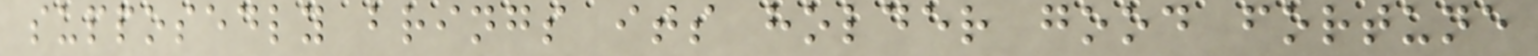supposedly brings its holder good fortune
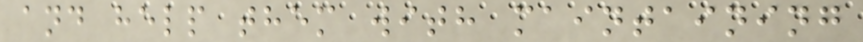and help them with maintaining
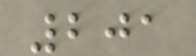201
